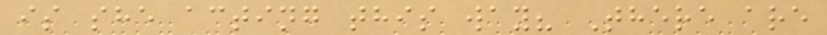is she acting this way? There are
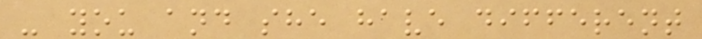- you and she have different
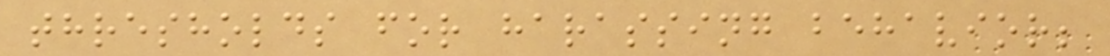thresholds for harassing behavior;
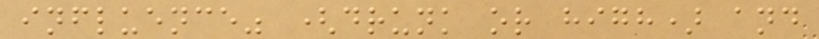influence" (drunk or high) and
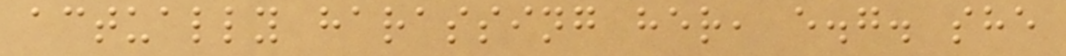actually harassing her, e.g. she
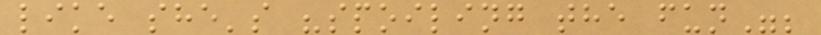like she's "spoiling the fun";
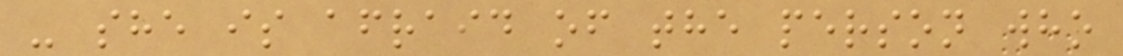- she is afraid of the person who
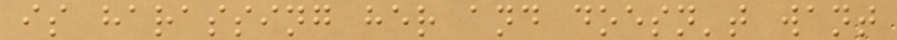is harassing her and doesn't want
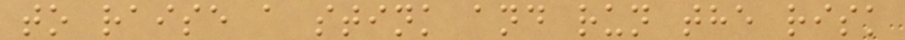to raise a stink and run the risk
